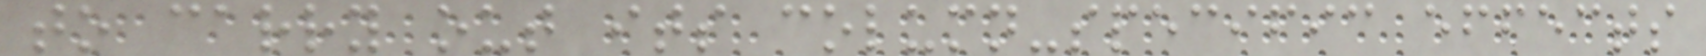to carry out its column-specific effects
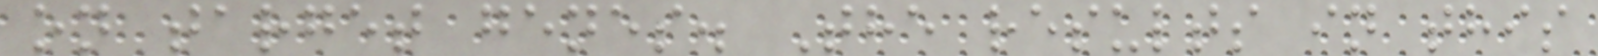on target genes. The results in this
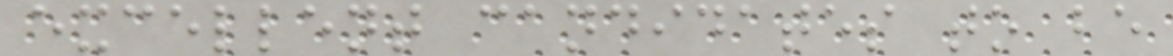excellent candidates to be
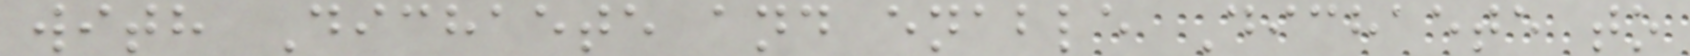with Dichaete and enable Dichaete to
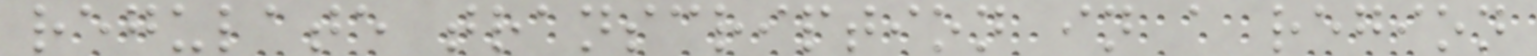regulate transcription in a region
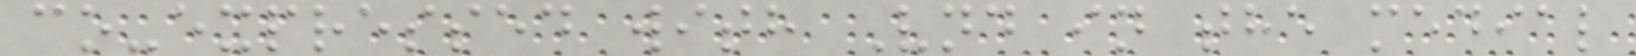co-expressed with Vnd in the medial
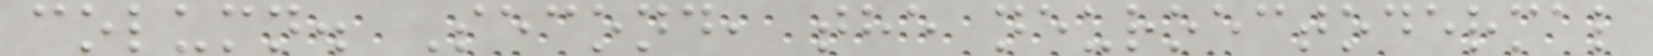column. Second, the neuroectodermal
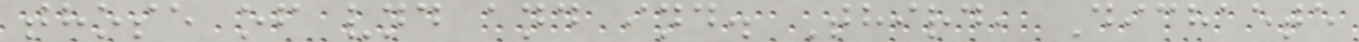those of vnd and ind. Third, Dichaete
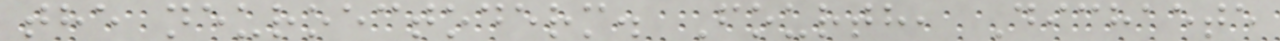the neuroectoderm. Fourth, Dichaete
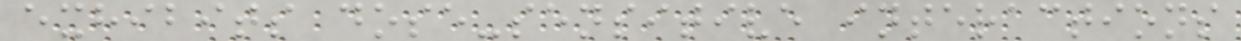exhibits dose-sensitive interactions
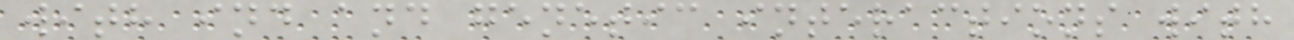with ind and genetic interactions with
